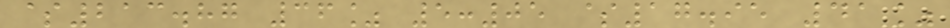$213.87 36% 5:05 $17.95 41%
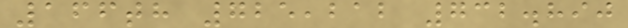166th 725,212 732.890
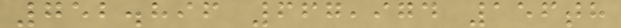752.896 667,974 156th
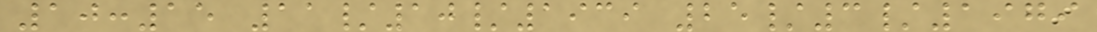10:15 11/10/1939 25/3/1979
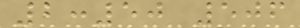2:50 506
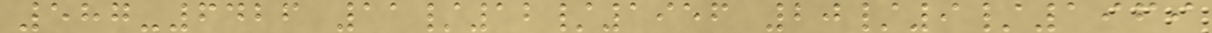587-6426 11/12/1956 20/9/1969
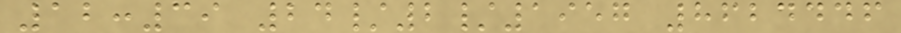12:39 24/2/1957 8624446
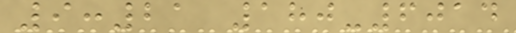9:21 180-6014
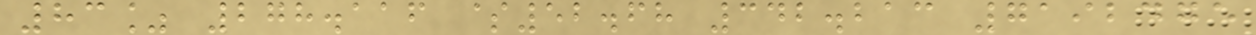83% 278.116 $52.68 342.213 7192475
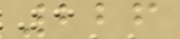226
